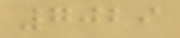7029
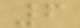6
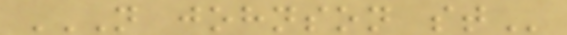N JOHNSON ST
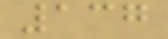137
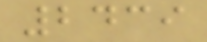2439
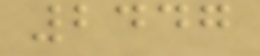2447
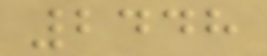2448
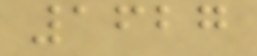1627
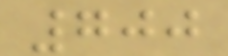700
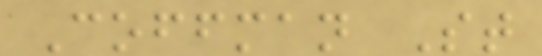Coffman St
